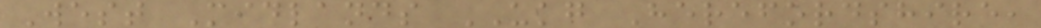West Midlands UKG Herefordshire,
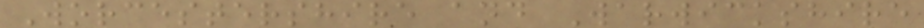Worcestershire and Warwickshire
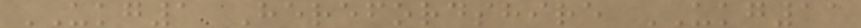UKG1 Herefordshire UKG11
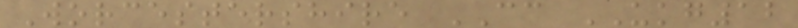Worcestershire CC UKG12
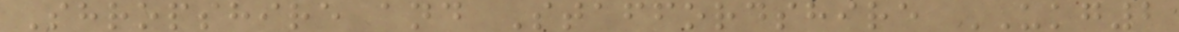Shropshire and Staffordshire UKG2
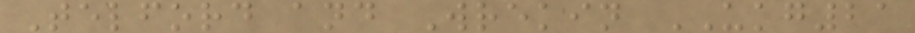Telford and Wrekin UKG21
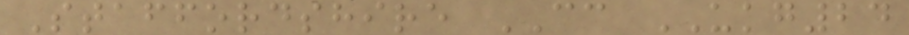Staffordshire CC UKG24
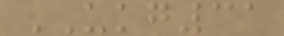UKG31
